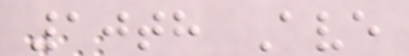10th Ave
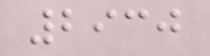2930
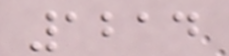1214
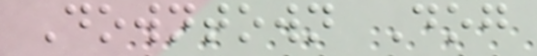Downtown Dog
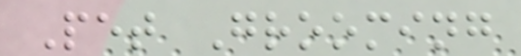Pet Grooming
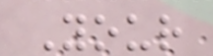Your
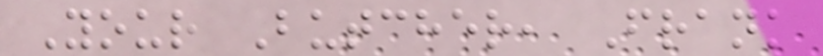Your Butcher, Frank
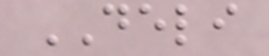DELI
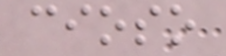cioso
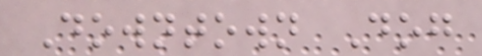Downtown Dog
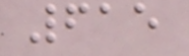615
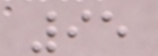95
